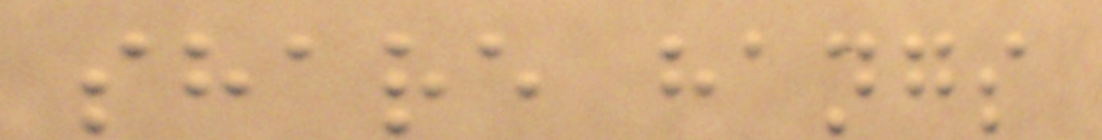share hangs
